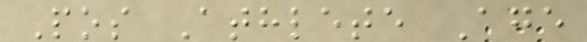Pos Athlete Age
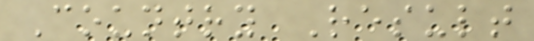Country Result
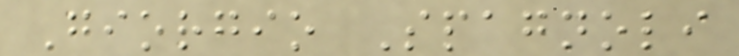Giorgio Spagnoli
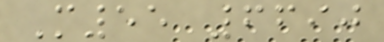M55 6690
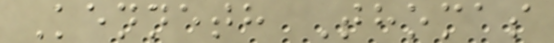Kenneth Thomas
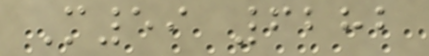M59 6282
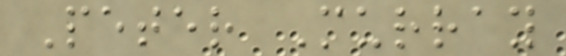Peter Murray
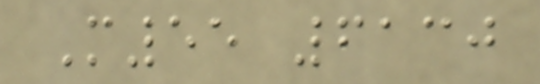M55 6130
